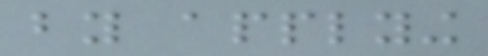by applying
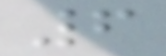6
